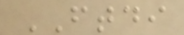FTDI
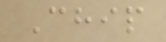Chip
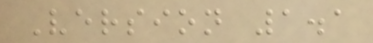Version 1.1
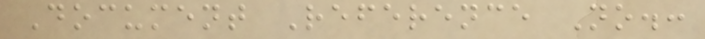Document Reference No.:
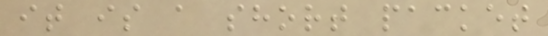it is a short packet
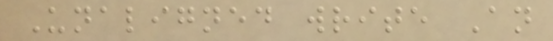Unaligned write An
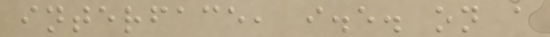interface, i.e. on a
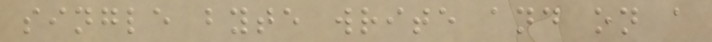single byte write and on a
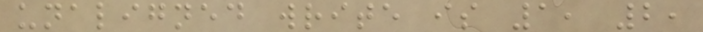unaligned write is 1, 2,
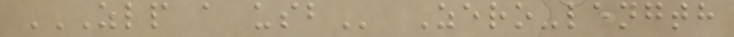ZLP A USB Zero-length
